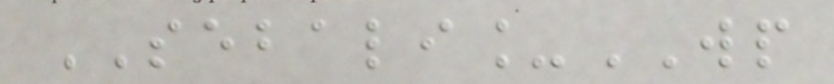SEBALI_WP
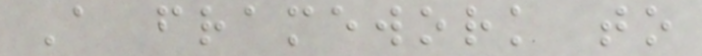A framework to
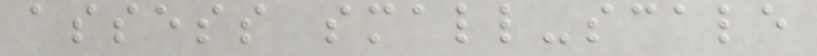assess small-scale
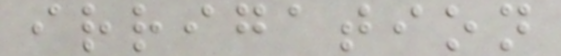irrigation
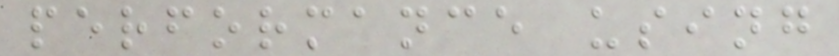performance using
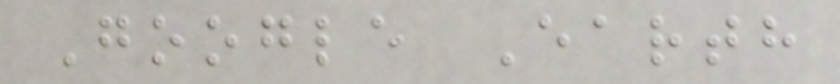Google Earth
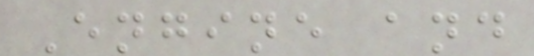Engine and
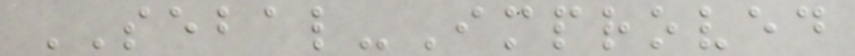SEBAL-Improved
